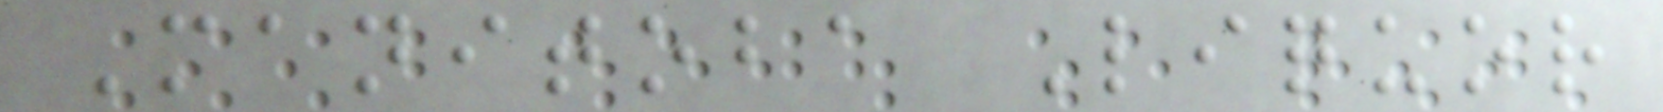Manitoba Liquor
